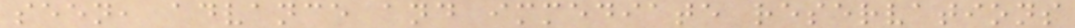seen, advance and immediate reservations
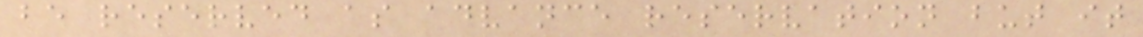be reserved as advance reservation but it
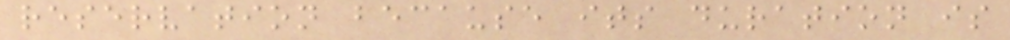reservation because its duration is
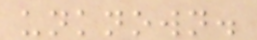unknown.
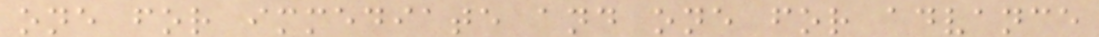one for immediate and one for advance
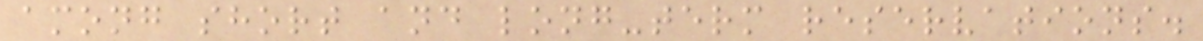among short and long-term reservations.
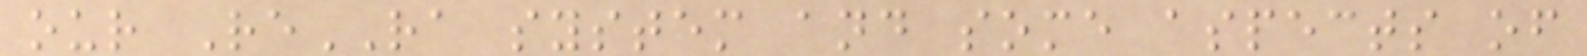our ReRA system and some aspects of
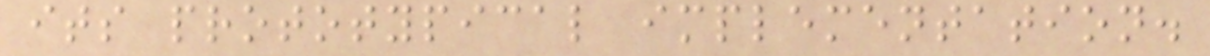its prototypical implementation.
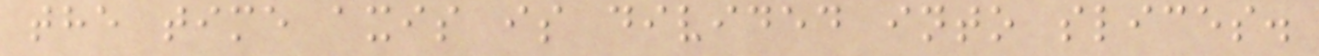the time axis is divided into slices.
